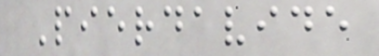Pierdavide
